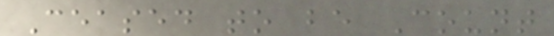Ceased to be Count
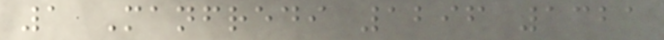1 Manfredi 1296 1321
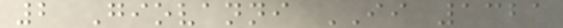2 Giovanni II 1321
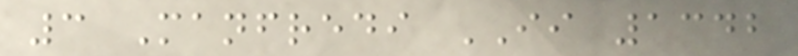3 Manfredi II 1342
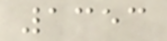1353
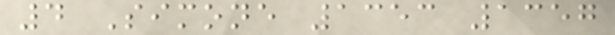4 Simone 1353 1357
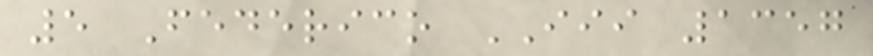5 Federico III 1357
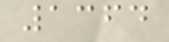1364
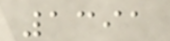1391
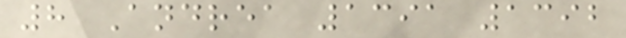8 Andrea 1391 1392
